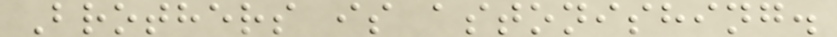Brothers is astonishing.
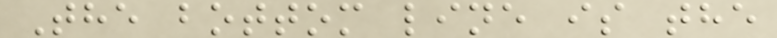The bottom line is the
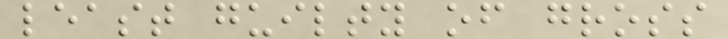least guilty of gross
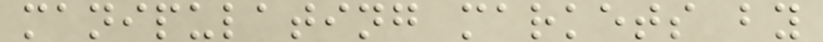manipulating markets by
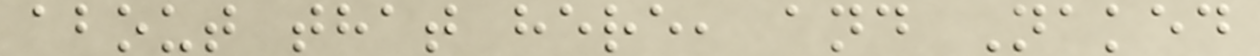about that here, and Naked
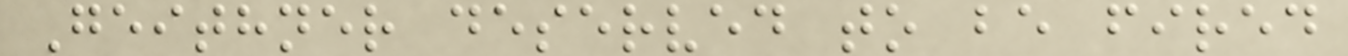Geithner deserved to be fired
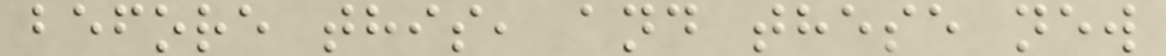before this, and these new
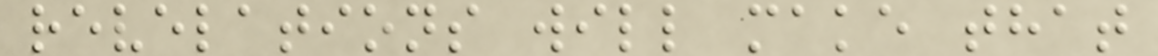revelations will make that
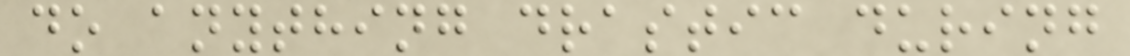do anything drastic during
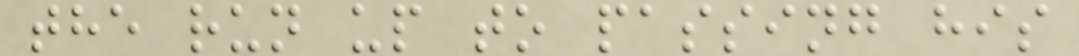the run up to passing his
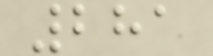281
